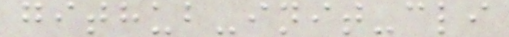github-init-cli
